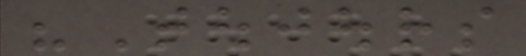"Toujours
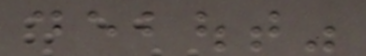debout"
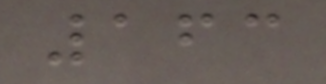163
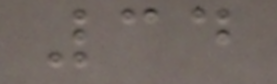34
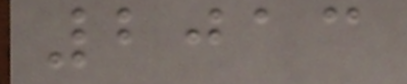2013
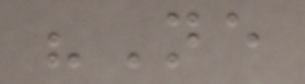"Ne
